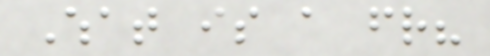What is a friend?
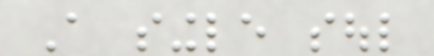A single soul
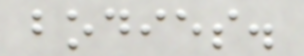bodies.
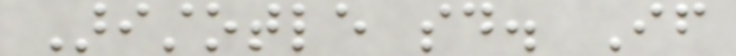Aristotle said. If
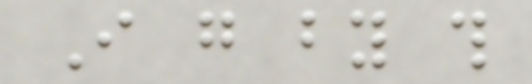I go by this
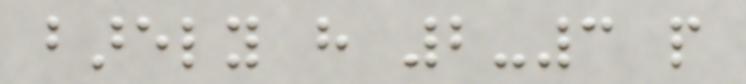barely have 2-3 people
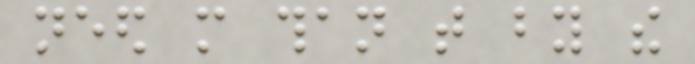need more than that by the
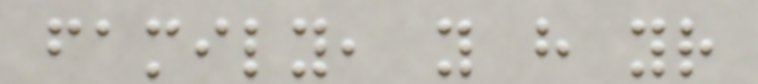family, you have your
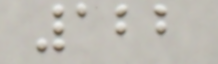122
